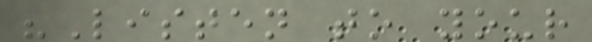"Listen to your
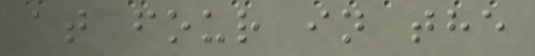at four in the
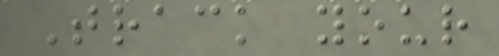Track your
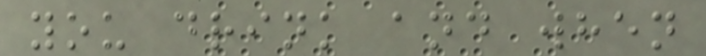you drink and when
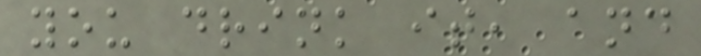you drink it, and
